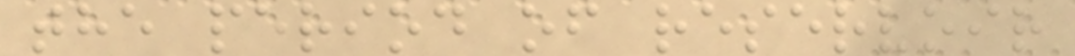the period of reservoir
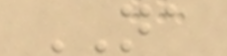NA
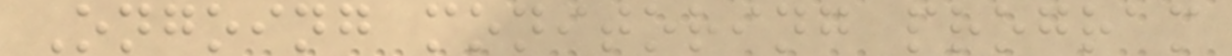Ongoing monitoring program
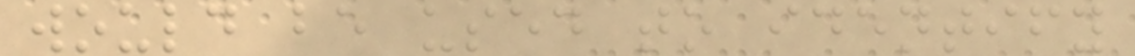would be used to identify
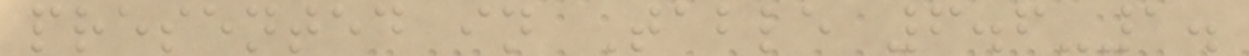presented in Table 6.6-1.
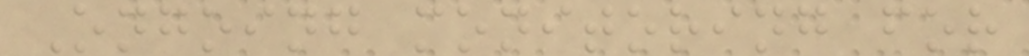Ongoing monitoring for
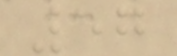57
